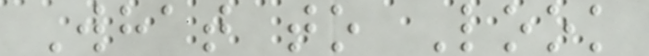What to Look
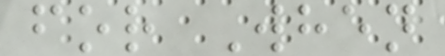for When
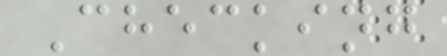Checking
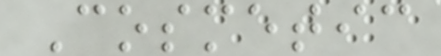Cosmetic
